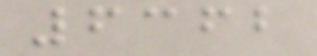6362
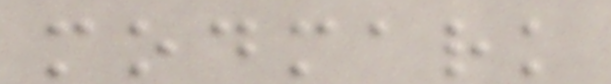modmark
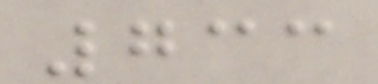733
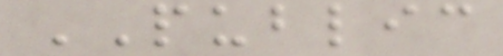PUBLIC
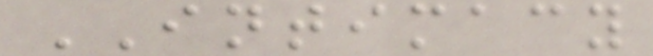INTIMACY
